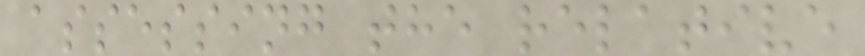assessing the relative
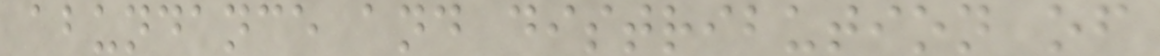abundance and distribution of
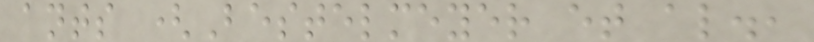ants (Bestelmeyer et al.,
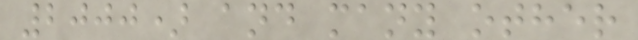2000) and many other
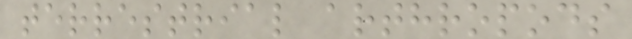terrestrial arthropods
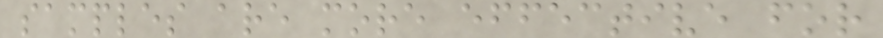samples are more effective for
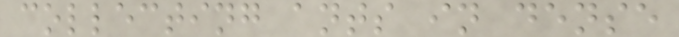collecting ants in dense
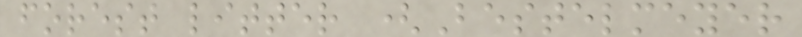forest litter (Bestelmeyer
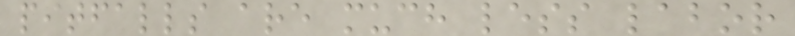pitfalls are much less labor
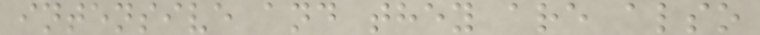intensive and they are also
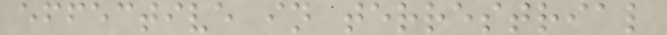effective in terrestrial
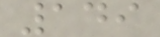149
